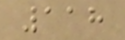118
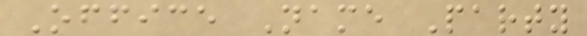Office Name Party
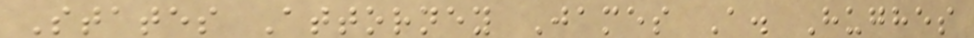States Attorney James A. Hughes
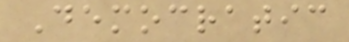Democratic
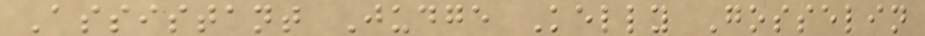Assistant Judge Kelly Gosselin
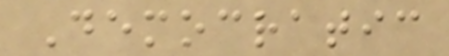Democratic
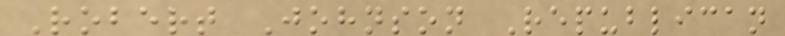Robert Johnson Republican
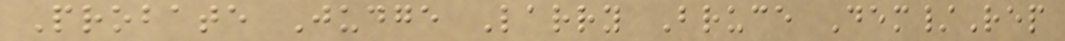Probate Judge Larry Bruce Dem/Rep
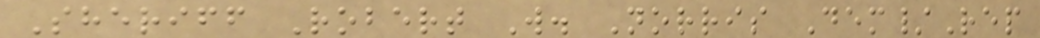Sheriff Robert W. Norris Dem/Rep
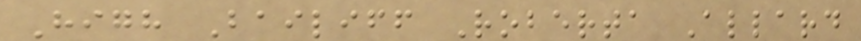High Bailiff Roberta Allard
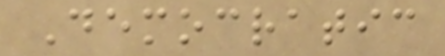Democratic
